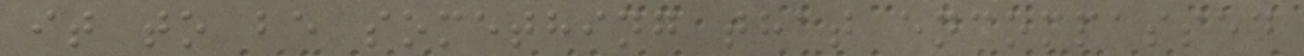it to be something that encompassed
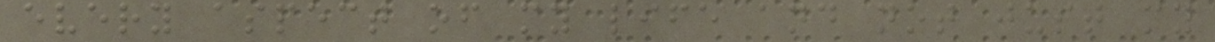every aspect of my life and not just my
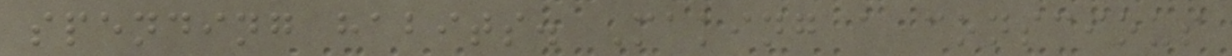spending habits. Making a conscious
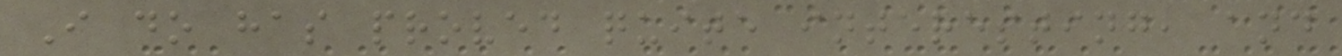I do has proved quite interesting, and
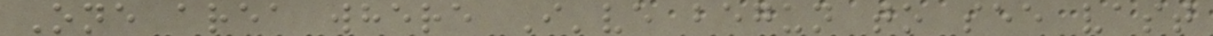One area where I've begun to see vast
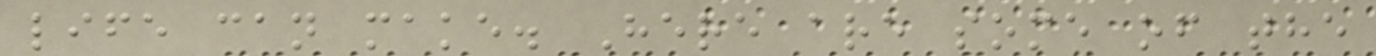life can make. Here are some of the
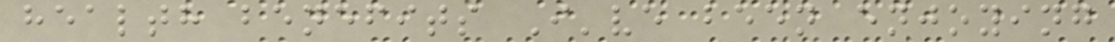health benefits I've been enjoying
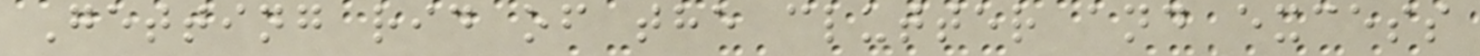Getting rid of the clutter and excess
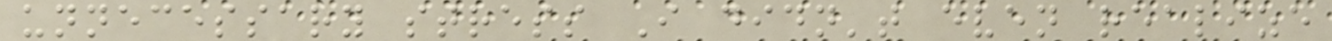unnecessary stress I didn't even realize
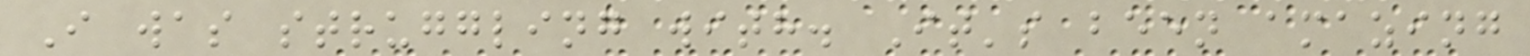I was struggling with. It's been amazing
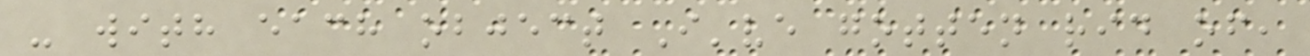- with each object I've gotten rid of,
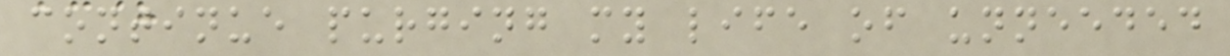continue purging my life of unneeded
